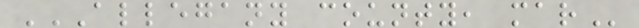ALLEGANY COUNTY, MAR
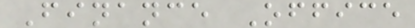Finance Office
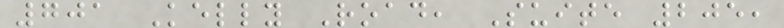701 Kelly Road, Suite 205,
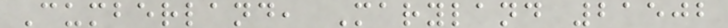Cumberland, Maryland 21502
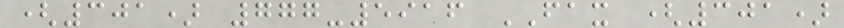(301) 777-5916 FAX (301)
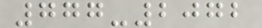777-2072
